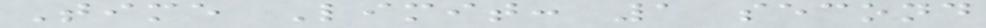Time Limit: 1 second
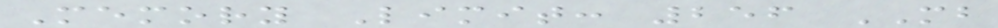Memory Limit: 256 MB
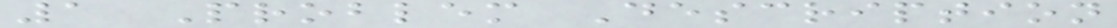1 Problem Description
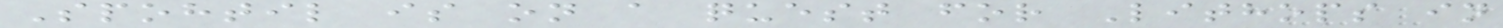Spohtil is on a quest for Lithops in
